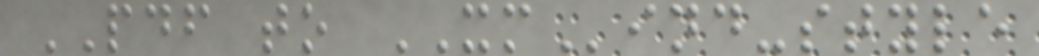PDF to XMind-style
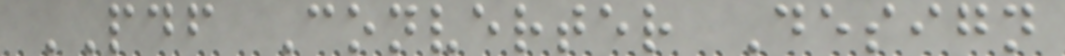PDF Converter Design
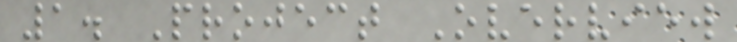1. Project Overview
